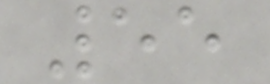55
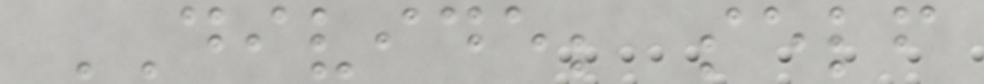DIVIDE; self
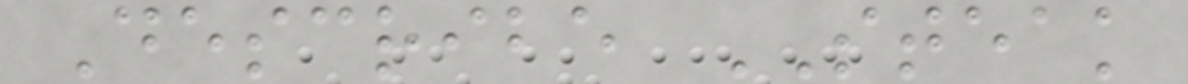Describe STEAK
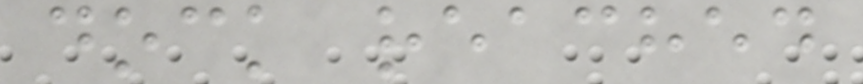dock reached
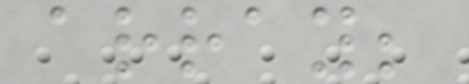array;
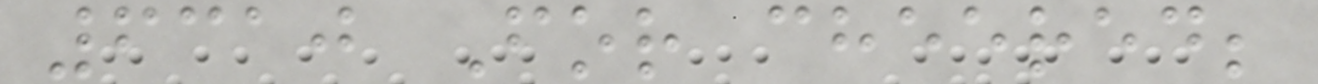6310 For cheered;
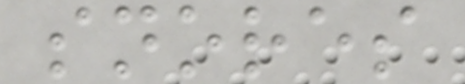snores
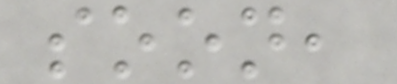soon,
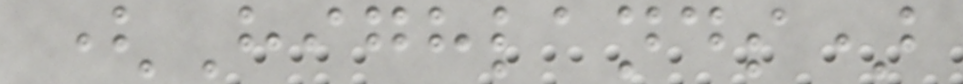(Highlands)
